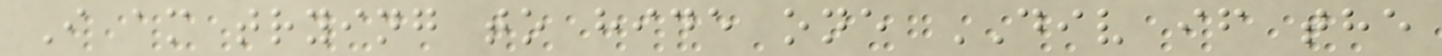I am trying to hide one DIV if the
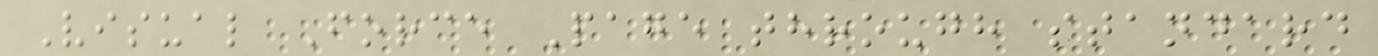Visual Force Page through standard
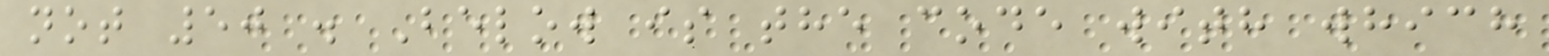not 50 . Below is the code with which
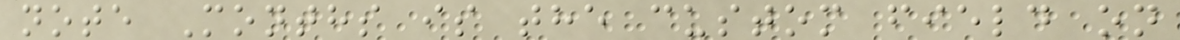note Months is the custom field on
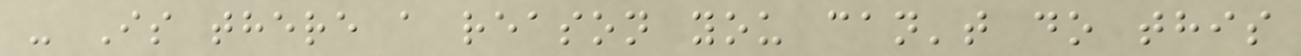- Is there a reason you can't do this
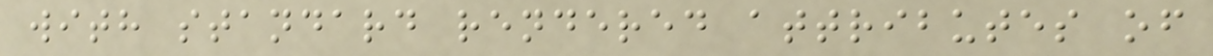with standard rendered attributes of
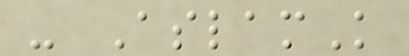- AslamK
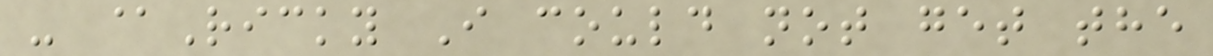- @Ricky I could not get the
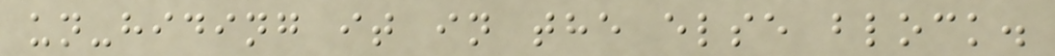un-hiding it in the else block.
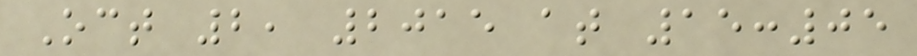Oct 2, 2015 at 15:05
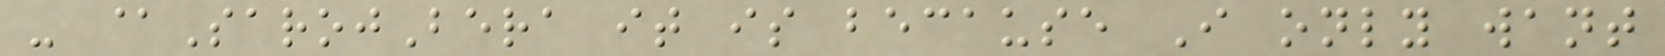- @SarojBera it is because I only want
